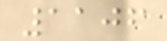1106
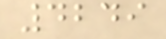4249
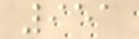951
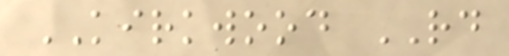KIRKWOOD RD
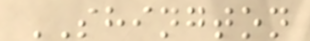SHINGTON
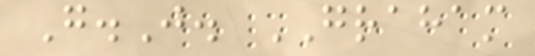G.J. GRAHAM
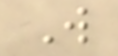W
